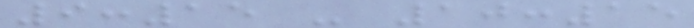9:15 - 10:15
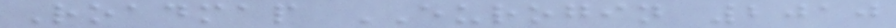Roadmap EUROGIN 2010
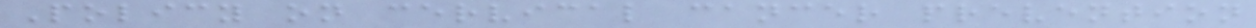Policy on cervical cancer prevention
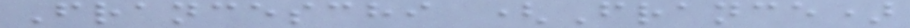Franceschi (France)
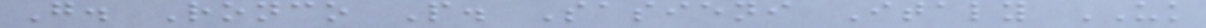G. Ronco P. Sasieni Italy UK
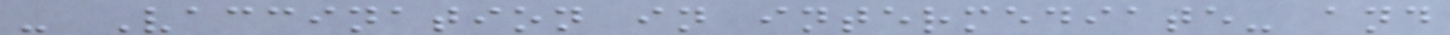- Vaccination in intermediate- and
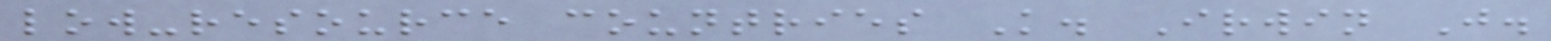low-resource countries K. Irwin J.
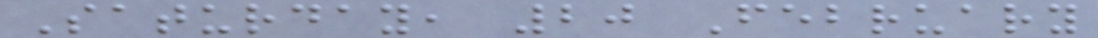Saturday, 20 February
